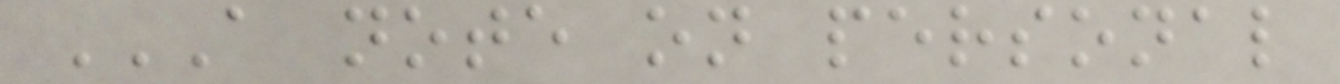A NOTE ON PERSONAL
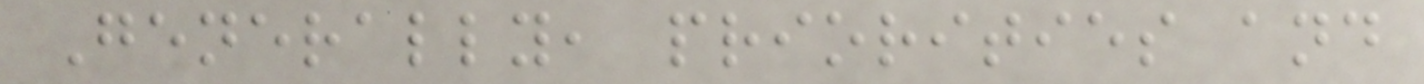Generally, priorities and
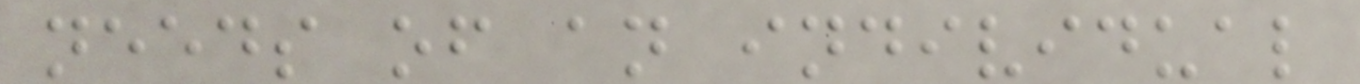needs of an individual
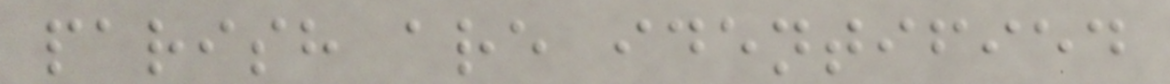parish are identified
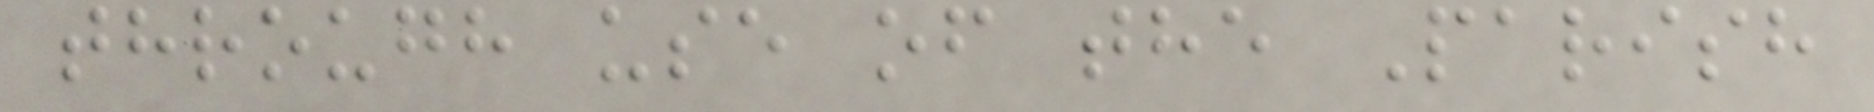through use of the Parish
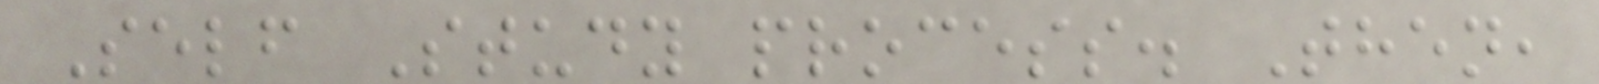Self Study process. Then,
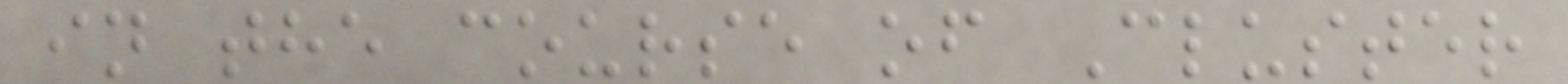in the course of Cluster
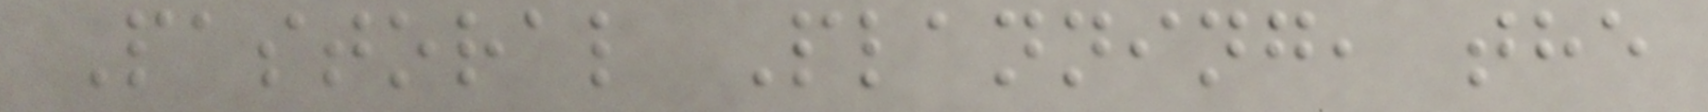Pastoral Planning, the
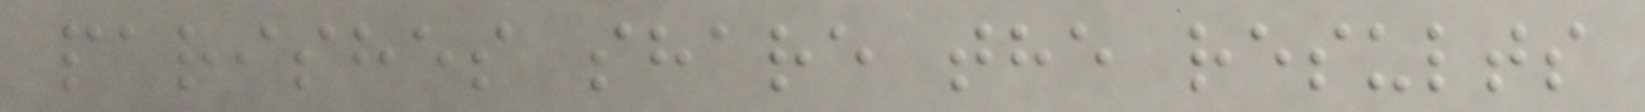parishes share the results
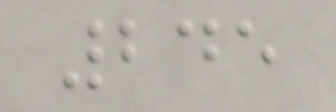245
